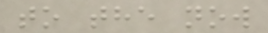to the now
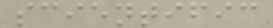scientific
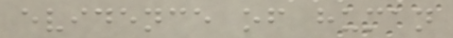evidence of human
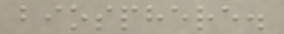biosphere.
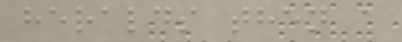heralds then a
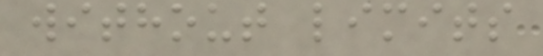without limits
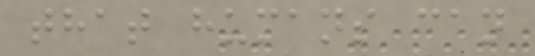that humans can
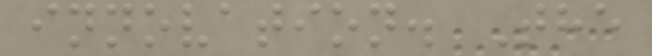innovation. The
